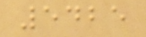5425
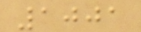1001
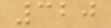320
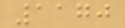1170
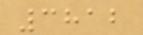3812
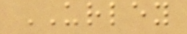URLEY
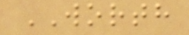WORTH
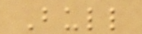Bull
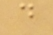d
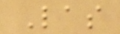Las
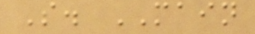S. MAIN
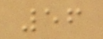56
